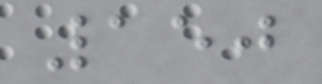150
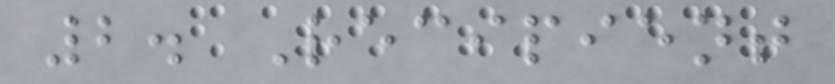2. Recipient
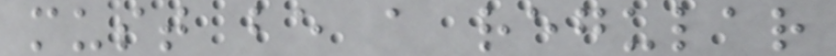must be a regular
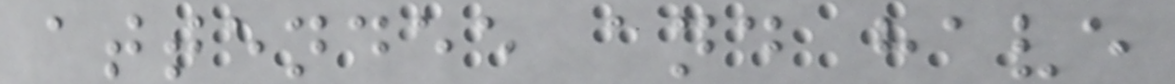attendee and have
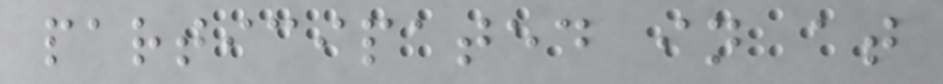participated in at
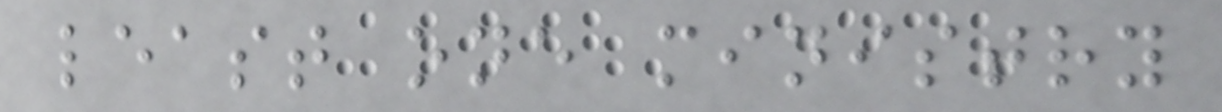least one ministry
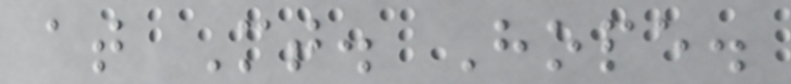at Mt. Hope.
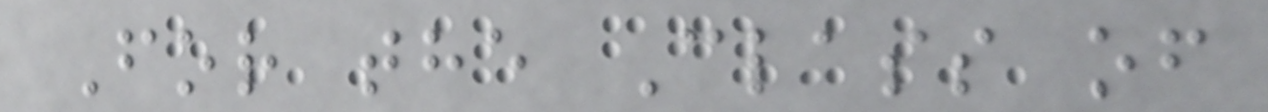For the Class of
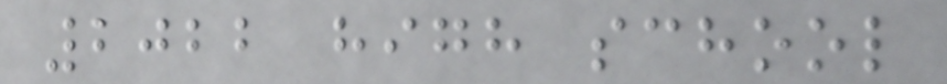2022 high school
